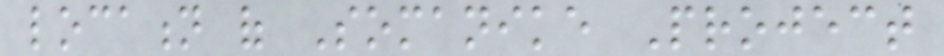location of Somanike Project
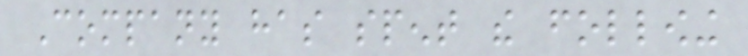Company has spent the following
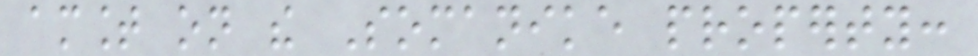amount on the Somanike property:
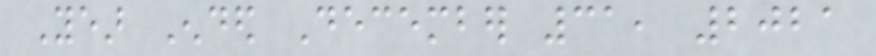Year Ended December 31, 2021
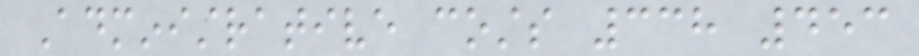Administrative costs 338 453
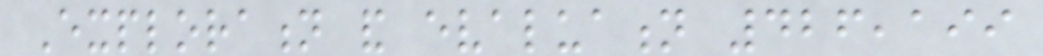Exploration and evaluation 426,199
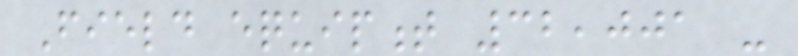Field equipment 32,001 -
